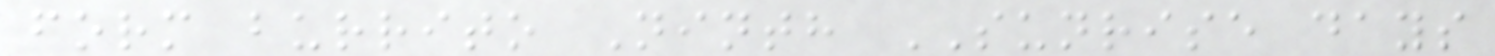form burrito Ninth SUNRISE days
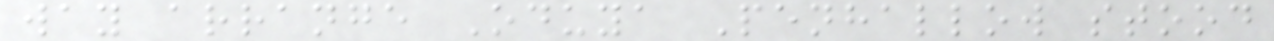way arrange Oduya Penhallow stood
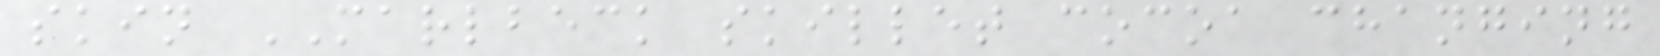skin MARLBECK skillet cocoa changing
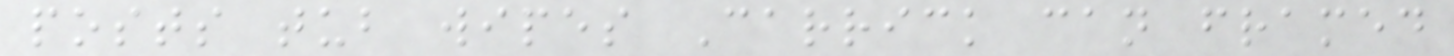posts tub wipes Carrick can framed
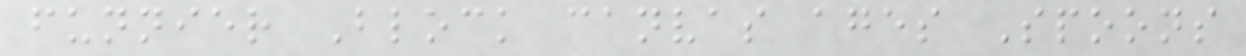funnier Block canvas ages Spoons
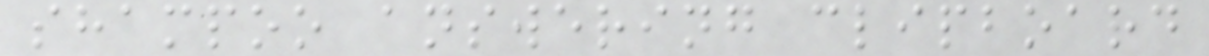shampoo answering clipboard
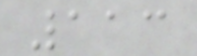113
